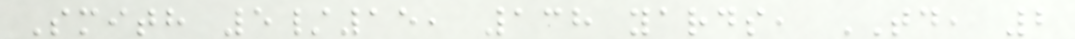Smith 5/15, 138 yards, TD, 2
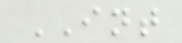INT
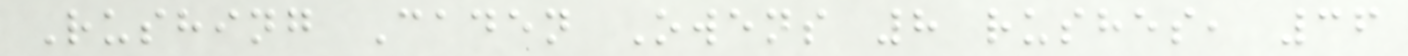Rushing Caden Owens 8 rushes, 36
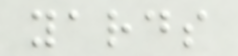yards
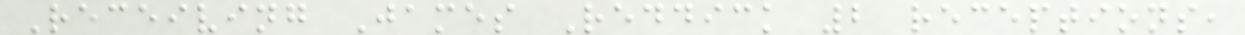Receiving James Reddick 2 receptions,
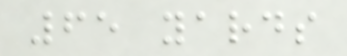65 yards
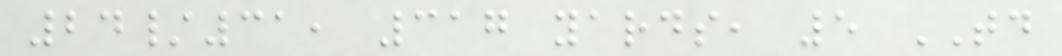24/31, 317 yards, 5 TD
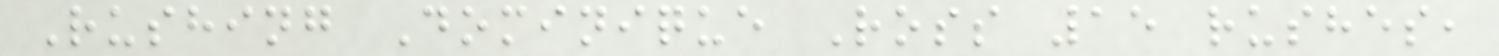Rushing Dominique Ross 15 rushes,
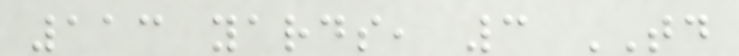113 yards, 3 TD
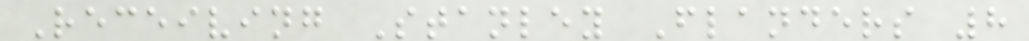Receiving Stanley Flanders 8
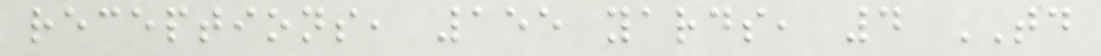receptions, 155 yards, 4 TD
